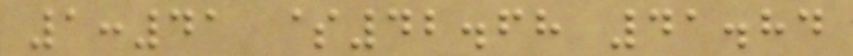1:41 $42.68 41.84
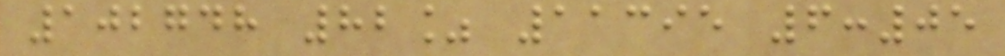102748 82% 11395 6:05
